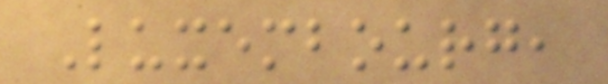Luxembourg,
